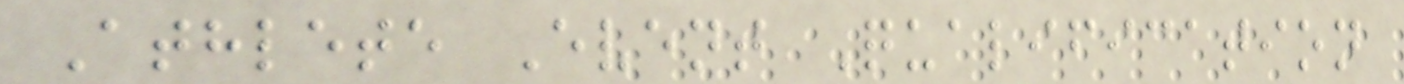Athlete Event Qualification
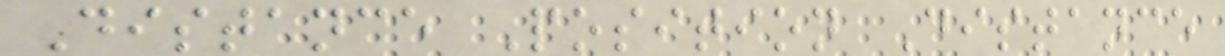Distance Position Distance
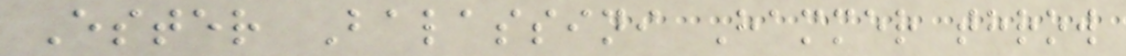Ester Balassini Hammer throw
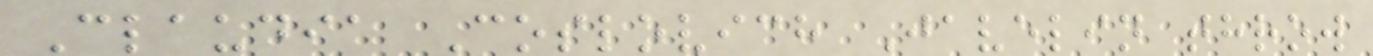Claudia Coslovich Javelin throw
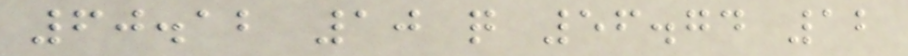60.12 10 q 56.74 12
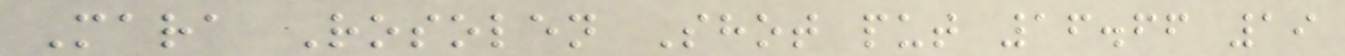Mara Rosolen Shot put 16.66 19
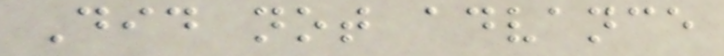Did not advance
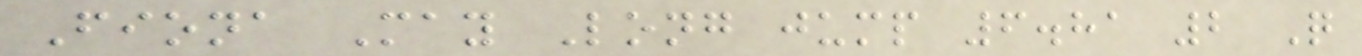Fiona May Long jump 6.81 2 Q
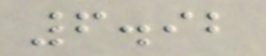6.92
